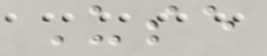Use
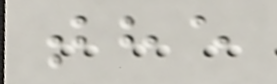the
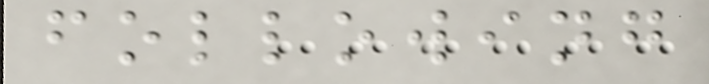following
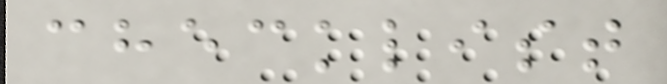checklist
